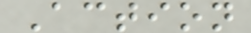Action
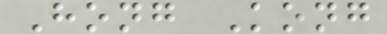Hong Kong
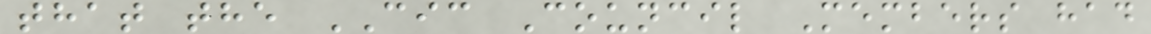that the CIC Council Members had
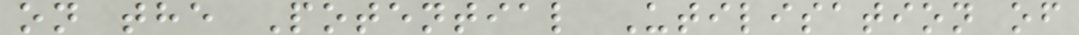on the Potential Utilisation of
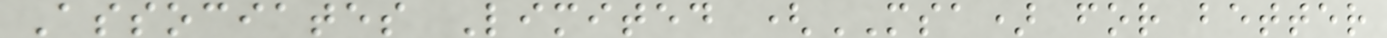Associates Limited (MSA) for better
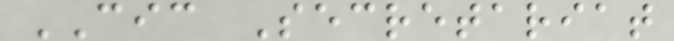CIC Secretariat
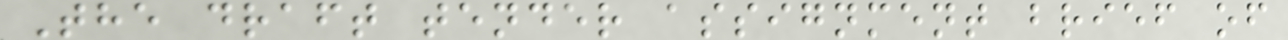The draft tender assignment brief of
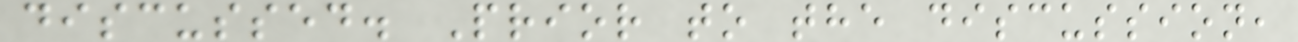discussed. Prior to the discussion,
